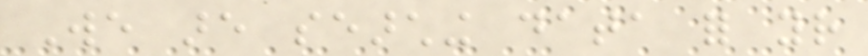We are searching data for your
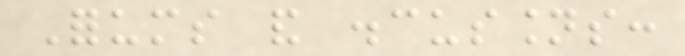Forums and discussions:
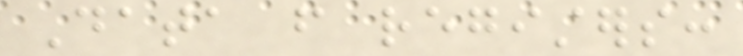Data from registers:
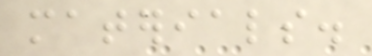materials.
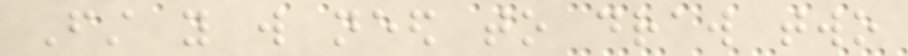First you will need to draw two
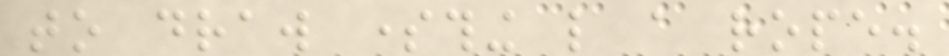to draw something like a rope.
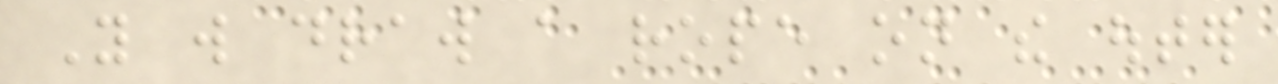You will draw a rope on the outer
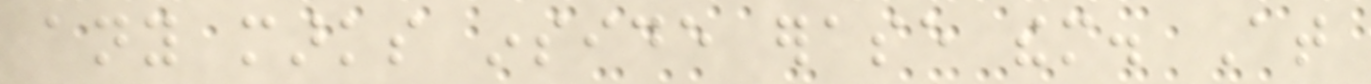any marks inside erase them. At
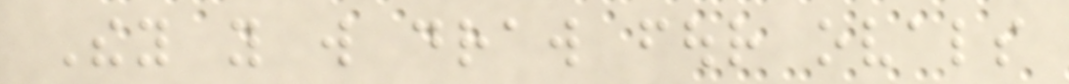They you will draw four ovals
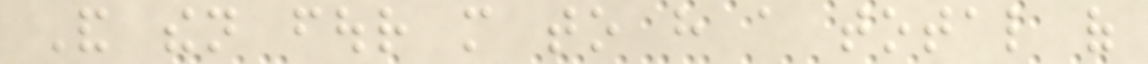And then four more to have a total of
